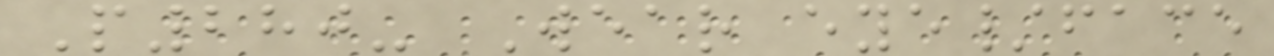P280- Wear eye/face
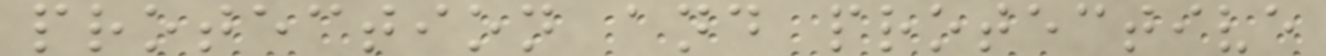protection and protective
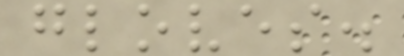gloves.
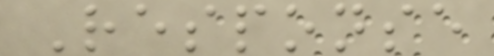Response
